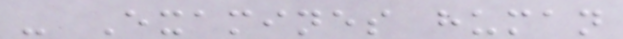- Examines human
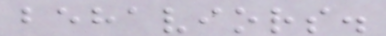behaviors.
